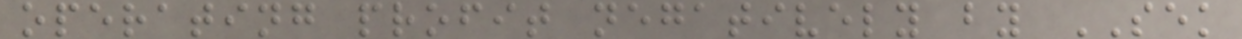operating profit negatively by SEK
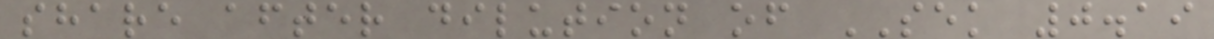share after dilution of SEK 0.19
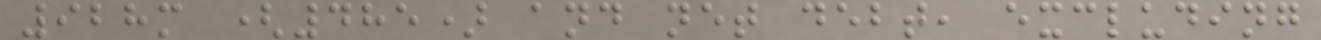928m (485) and net debt, excluding
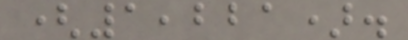(1,221).
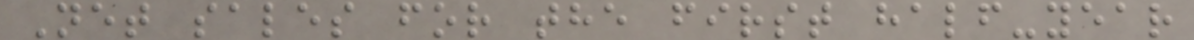Net sales for the first half-year
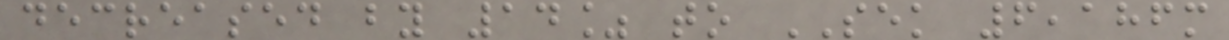decreased by 14% to SEK 6,186m
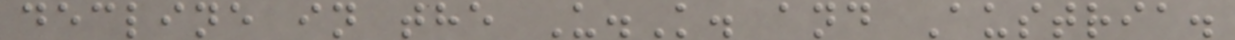decline in the U.K. and Austria.
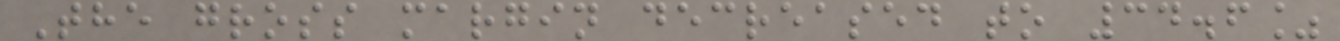The gross margin decreased to 34.6%
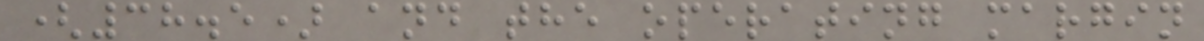(38.5) and the operating margin
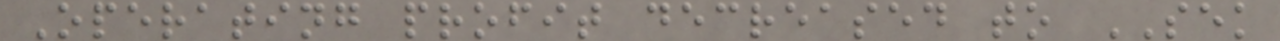Operating profit decreased to SEK
